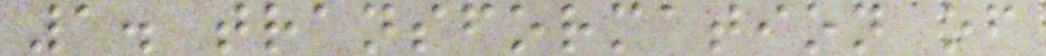1. transformation of
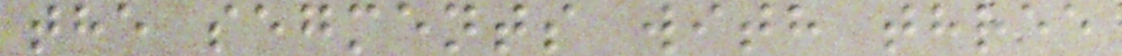the segments with three
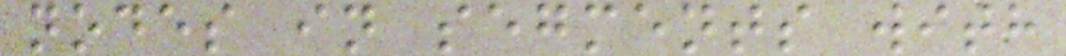nodes in segments with
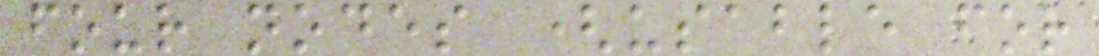four nodes (usable for
